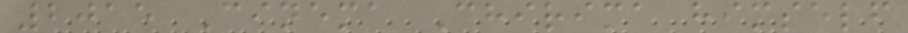2015 Cinema Chirima himself
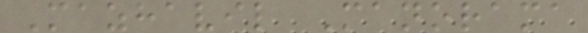Mazhavil Manorama
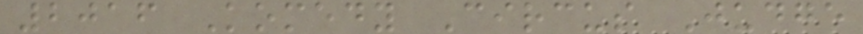2016 Komedy Circus Judge
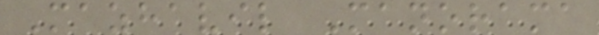Mazhavil Manorama
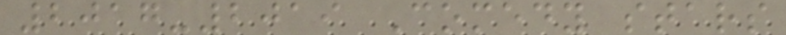2017-2019 Comedy stars
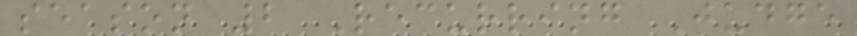season 2 Recurring Judge
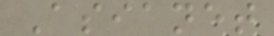Asianet
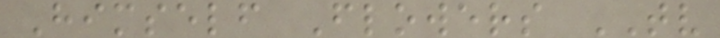Himself Flowers TV
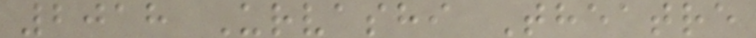2018 Urvashi Theatre
